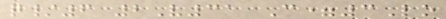q/6 2V31 C=3Lo
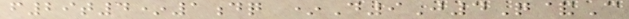f29t4*1dq *D9J4Q&C
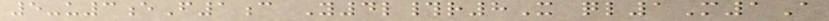5-u3eF1c Y4l#r8X ql1M1A
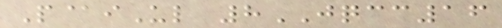P@iUl 8JQCC16
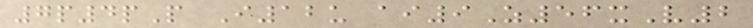7p4pP I12u ai9Z56xV2
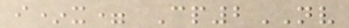i*x= Cp2NV
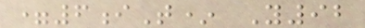=6iT* Y92
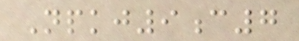Npkj9c7
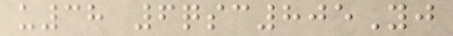u38 6qsc805Yj
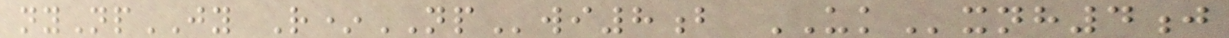nyNpJY R*NPwi8b UKxnh4j
